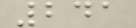241
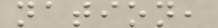nation,
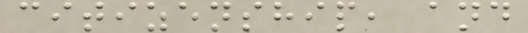citizenship, and
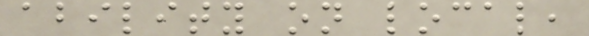ability on local,
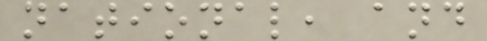national, and
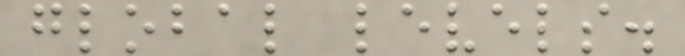global levels.
